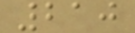210
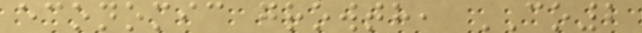economic growth, CO2
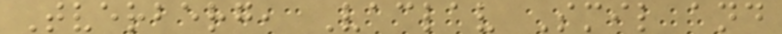Tverberg, Vaclav Smil and
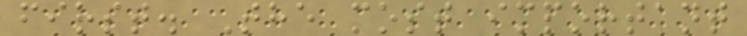first. The most important
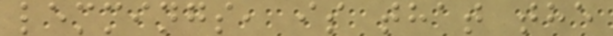lemmings, is that the
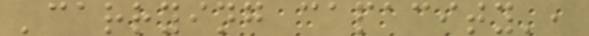'carrying capacity',
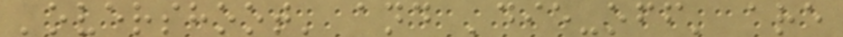'overshoot' and 'die-off' are
